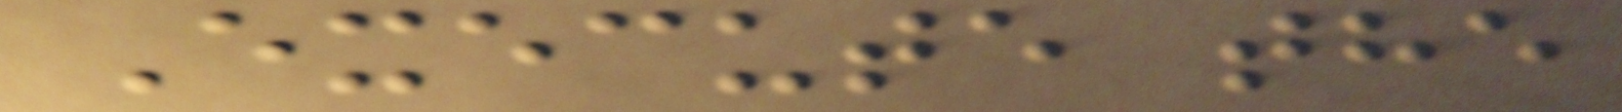Execute the
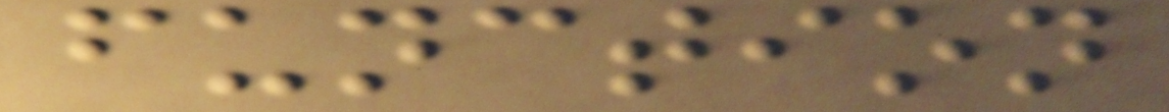function
